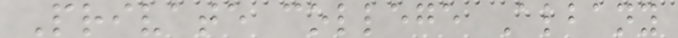Private college Albany
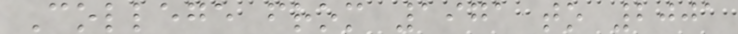College from 1971 to 2001
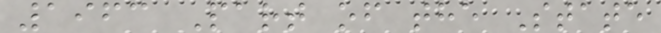1963 Part of the State
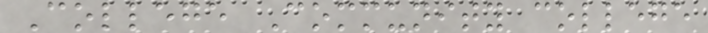College Community college
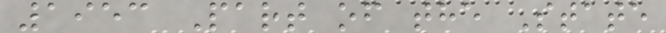1953 Part of the State
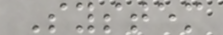System
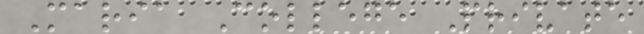Maria College Private
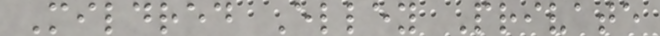Mildred Elley Private
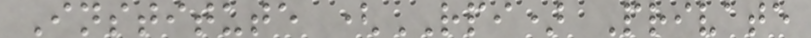Institute (RPI) Private
